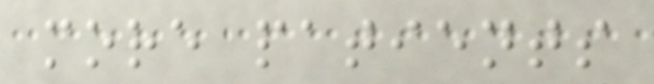more patients
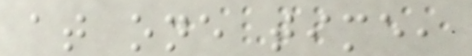at one time,
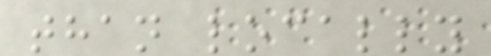than locally
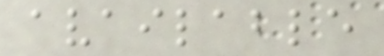available
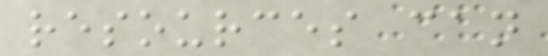resources can
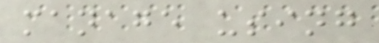manage using
